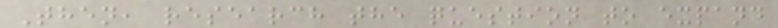Then, research the question to expand
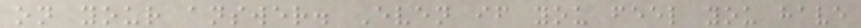on your answer. Even if you feel you have
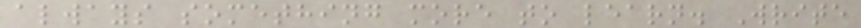always something more to learn. Write
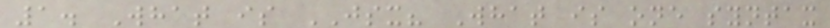1. What is JSX? What is one syntax
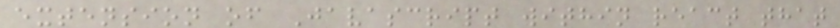extension of Javascript within react that
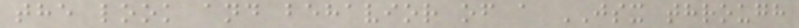the look and behavior of a JSX through
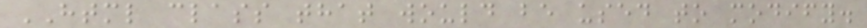HTML class that would be used to modify.
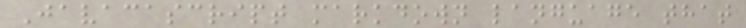Javacascript markdown language that
